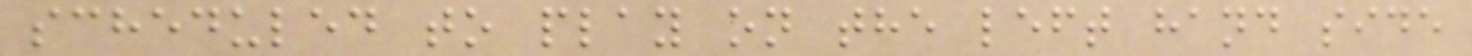scheduled to play on the left hand side
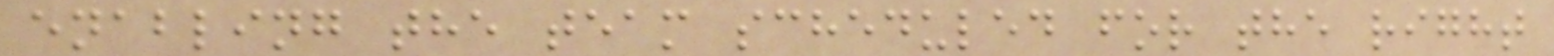enabling the team scheduled for the right
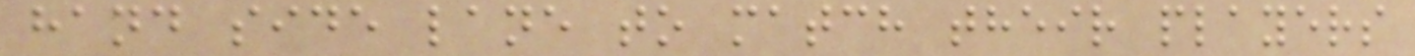hand side lane to match their players
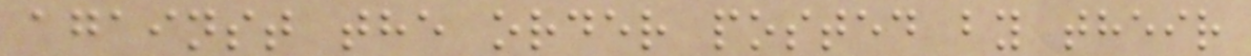against the order posted by their
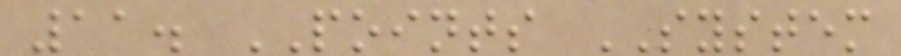11. POINTS SYSTEM
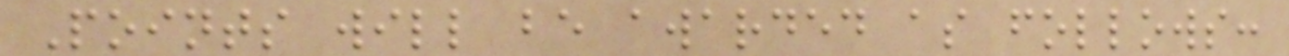Points will be awarded as follows:
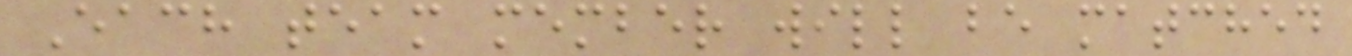Each team member will be matched
